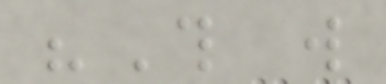"This will
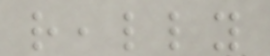really
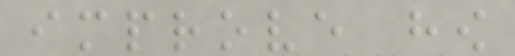improve how
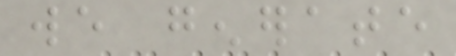we generate
